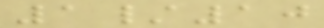1/10
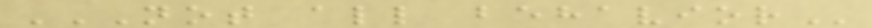NOT ALL BEHAVIOR
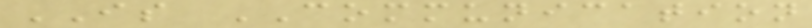IS COMMUNICATION
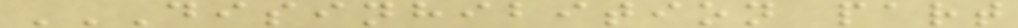DISINHIBITION PART
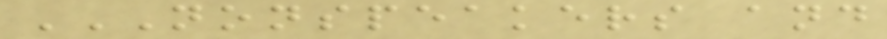NONSPEAKERS AND
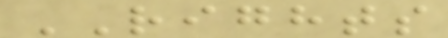RIGHTS
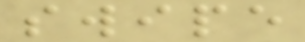swipe
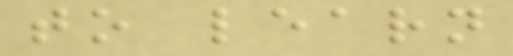to learn
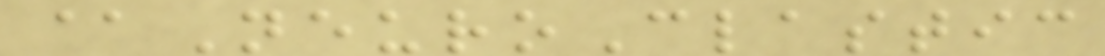@NeuroClastic
